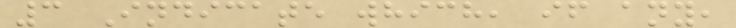3 Indicate which, if any,
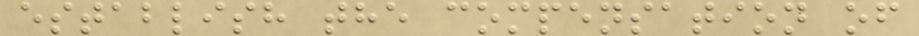establish the compensation of
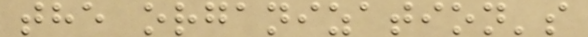the organization's
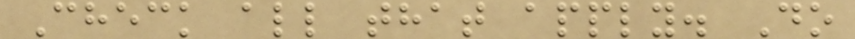Check all that apply. Do
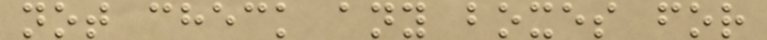not check any boxes for
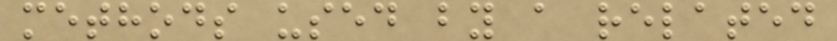methods used by a related
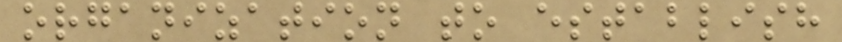organization to establish
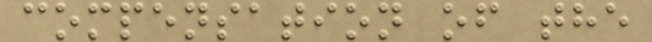compensation of the
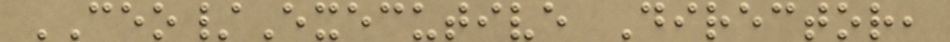CEO/Executive Director,
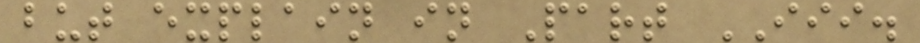but explain in Part III.
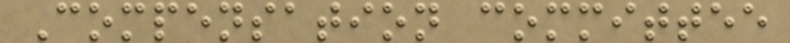Compensation committee
